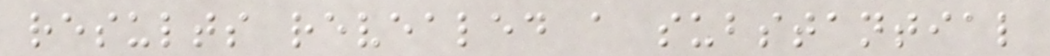results revealed a substantial
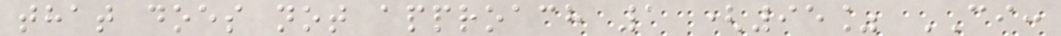that does not approach 1 (95% CI:
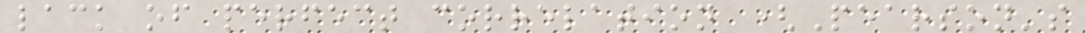lack of perfect correlation (Pearson's
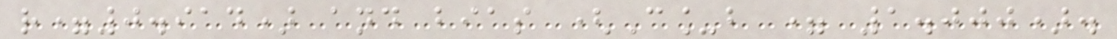r=0.914) and bias (C_b = 1.000).
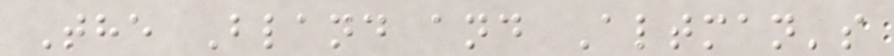The Bland and Altman's
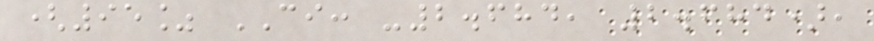(95% CI: -2.684, 2.684),
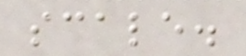scale.
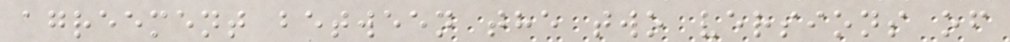agreement between the two versions of
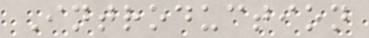Introduction
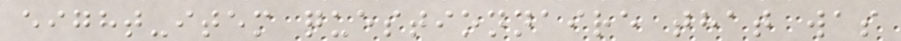eight-item questionnaire that was
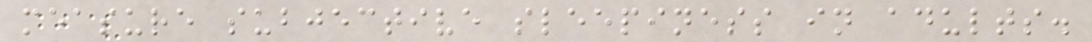measure subjective sleepiness in adults.
